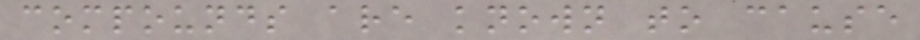compounds are known to cause
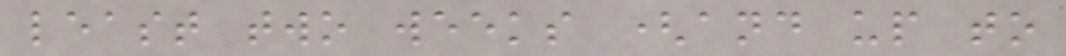least two weeks (and up to
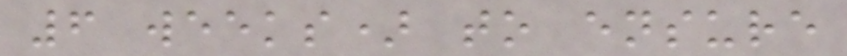6 weeks) to ensure
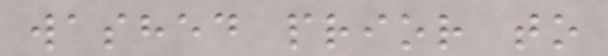washed prior to
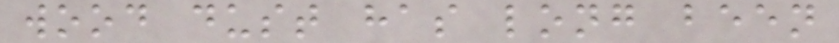wood dust has long been
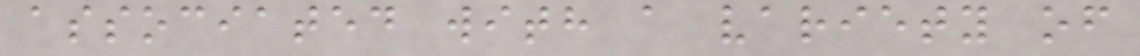associated with a variety of
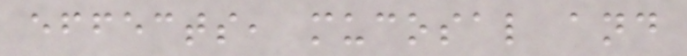effects, mucosal and
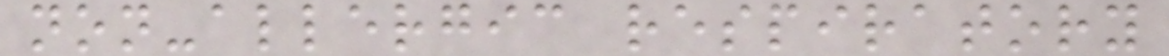non-allergic respiratory
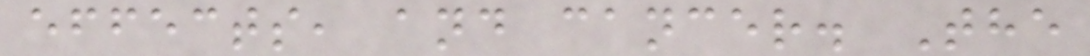effects, and cancer. The
